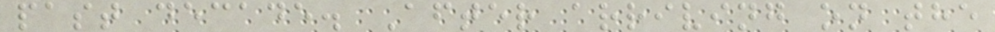past decade. After arriving on the
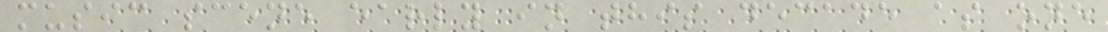music scene early in this decade as one
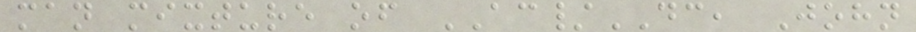man mixture of AC/DC, John
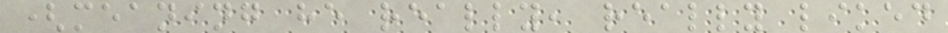(meaning he really, really liked
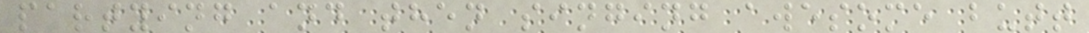partying and then singing awesome butt
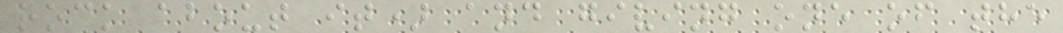rock about it) and giving one of the
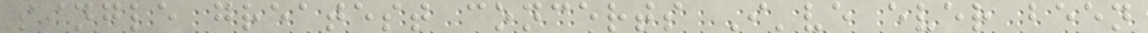single greatest concerts I've ever been
